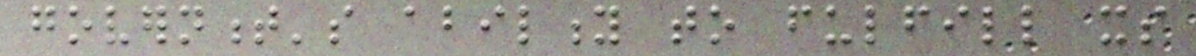government's ability to fulfill its
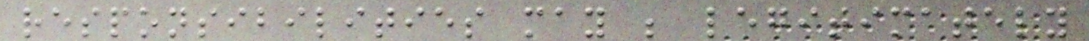responsibilities may be legitimately
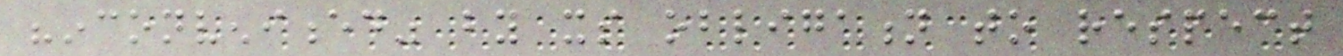"inconvenienced" by its obligation to respect
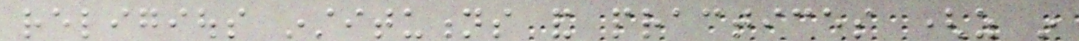religious institutions and practices (as in
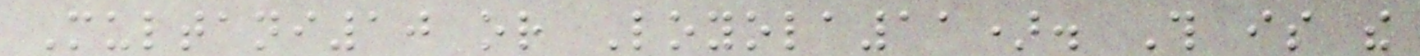Multani10 or Loyola11). This is the
